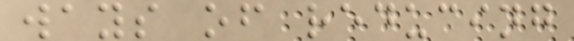ways of reducing
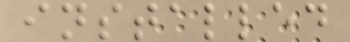installed
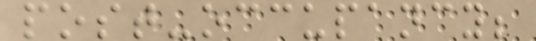post-occupancy;
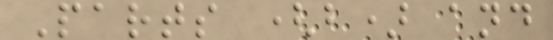Parts (b) and
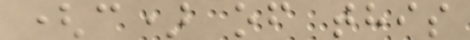(c) of this
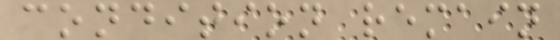condition remain
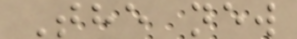The new
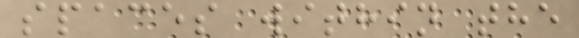spaces within the
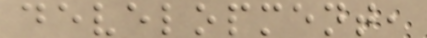development,
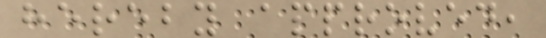hereby approved,
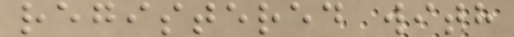registered with
